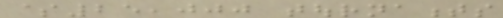$25,000 tournaments
